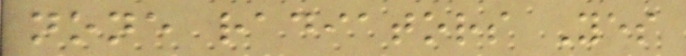none radiators Yes
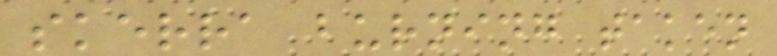skerra burning taken
